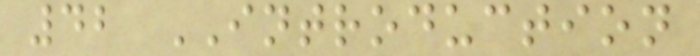42 INTRODUCTION
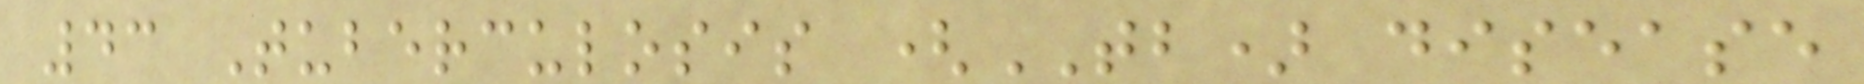43 Tuberculosis (TB) disease
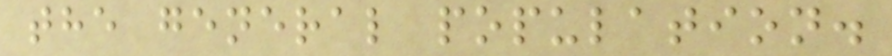the general population.
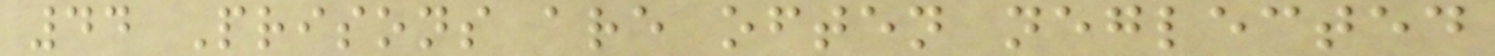44 Prisons are often neglected
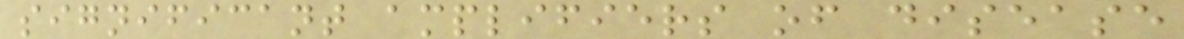significant amplifiers of disease
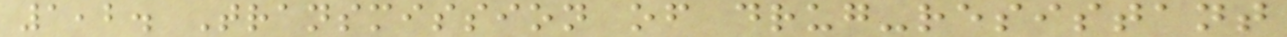1,2. Transmission of drug-resistant
